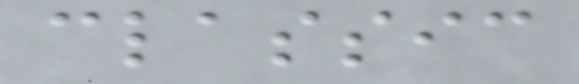classic
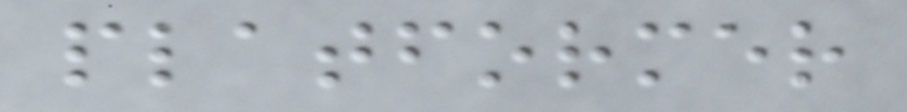platformer
